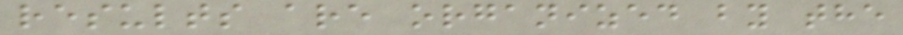results are organized by the
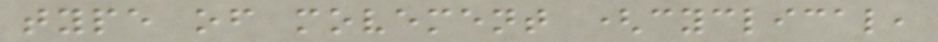type of movement (cyclical,
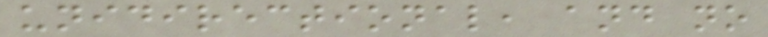unidirectional, and no
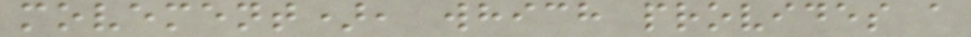movement), which provides a
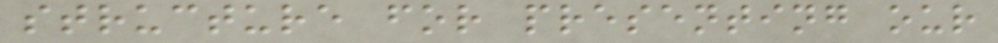structure for presenting our
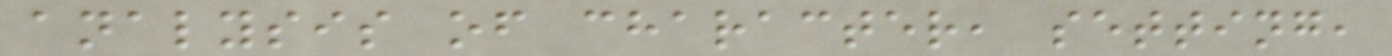analysis of character, setting,
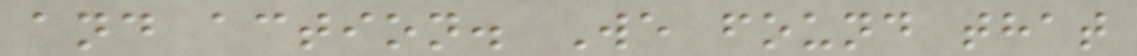and action. We found that
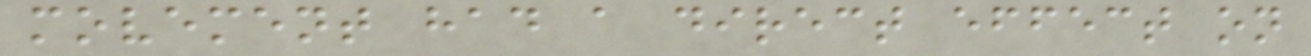movement had a direct effect on
